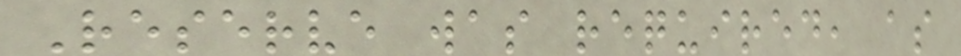Reserve was required, as
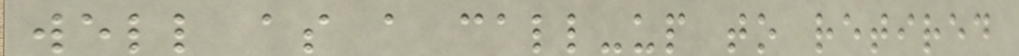well as a call-up to retired
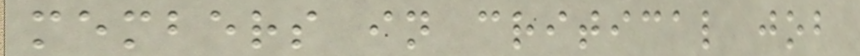members in critical job
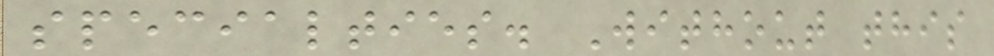specialties. Without this
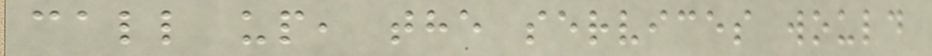call up, the services would
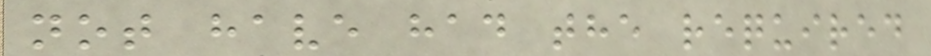not have had the required
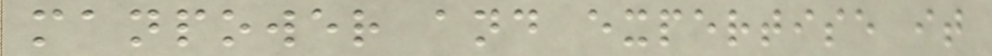manpower and expertise it
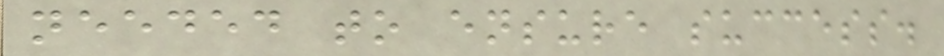needed to ensure success.
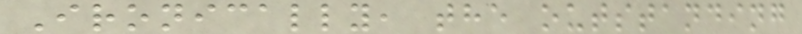Ironically, the outstanding
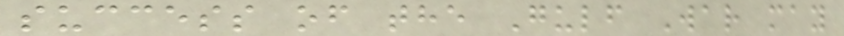success of the Gulf War may
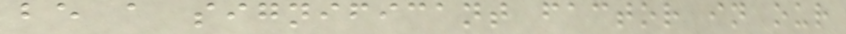be a significant factor in our
